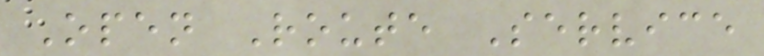Open Route Service
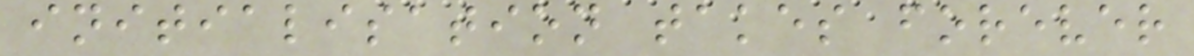initialisation takes forever
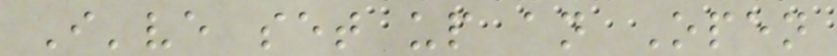I've set up an Open
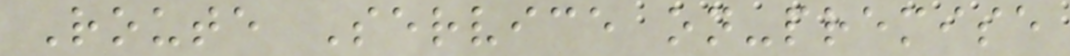Route Service on-premise
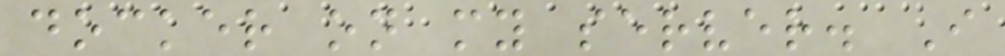docker on my server. I
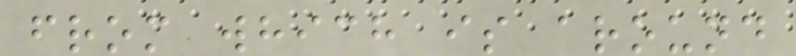from which is around
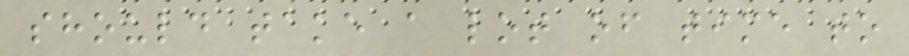should take a lot of time to
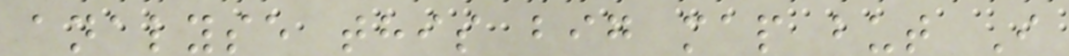analyse this big map but I
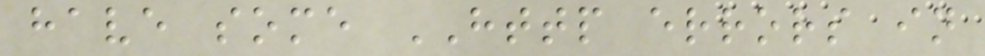have some HTTP errors in
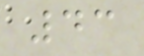43
